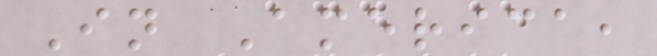In America,
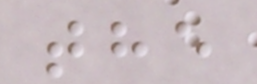the
